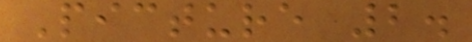Picture 2.
